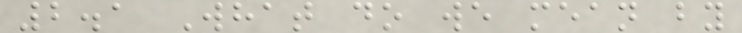2.1 What do we mean by
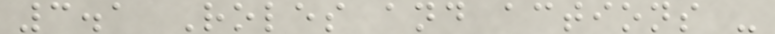3.1 Roles and actions -
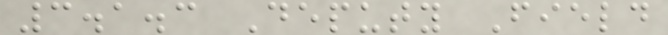3.1.3 Deputy Field
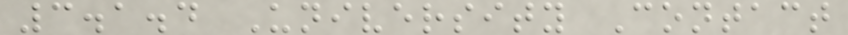3.1.4 University Contact
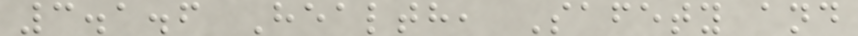3.1.6 Health, Safety and
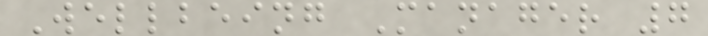Wellbeing Manager 7
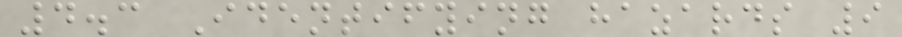4.3 Identifying hazards 9
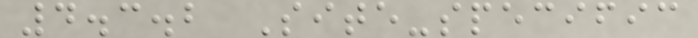4.3.2 Site-specific
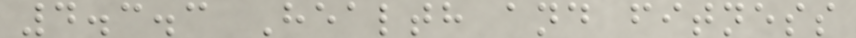4.3.3 Health and fitness
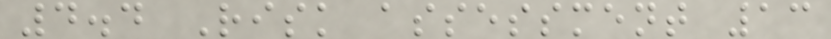4.4 Risk assessment 13
